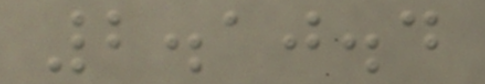2.10.4
